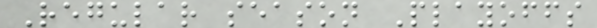Regular season Playoffs
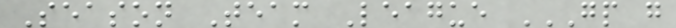Season Team League GP G
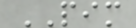PIM
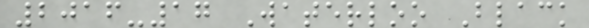2016-17 Waterloo Black
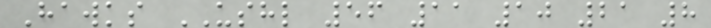Hawks USHL 56 11 10 21 8
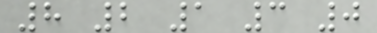8 2 1 3 0
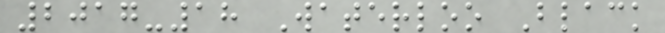2017-18 Waterloo Black
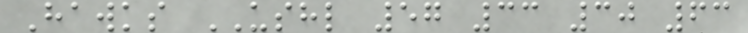Hawks USHL 57 33 30 63
